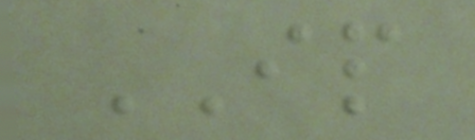IP
